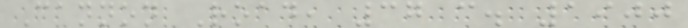Cannon Road, 37 c. 1900
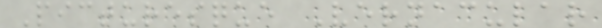Picturesque Vernacular
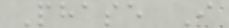Phase I
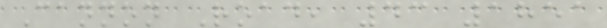Cannon Road, 43 1851
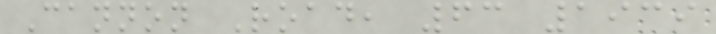Cannon Road, 63 1939
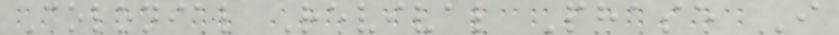Colonial Revival Phase I
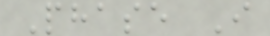Phase I
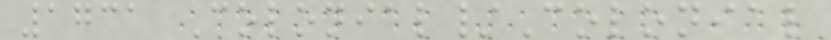1731 Colonial/Colonial
